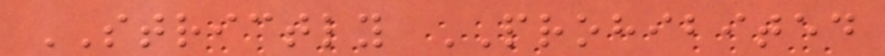STRICTLY PROHIBITED
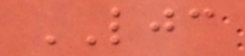LJC
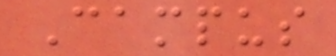Campus
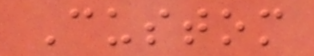Custom
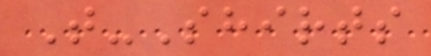T-Shirts
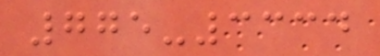775-3334
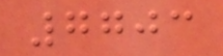7703
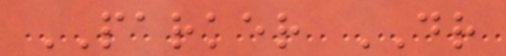PARKER DR
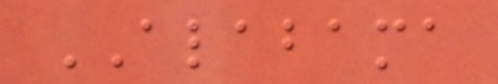ALABAMA
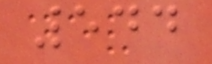544
